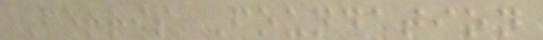Ferris Foundation
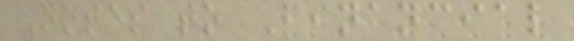Notes to Financial
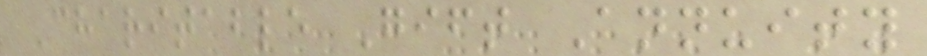Charitable Gift Annuity
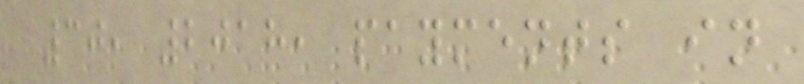30, 2018, payments in
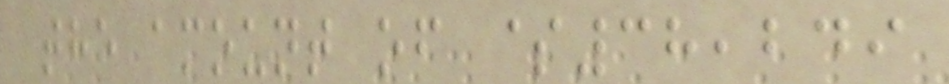the amount of $38,249
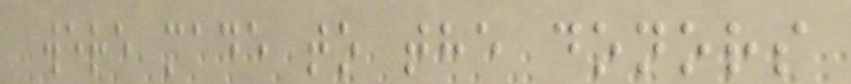were made to the donors
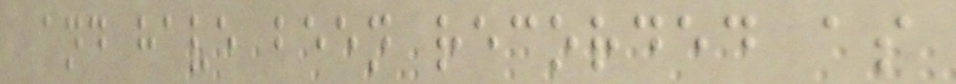and have been recorded as
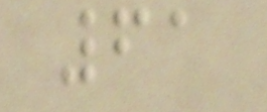61
